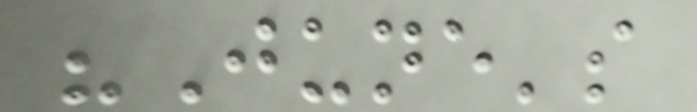"June's
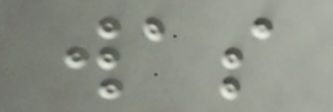was
